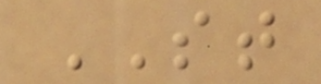ST
